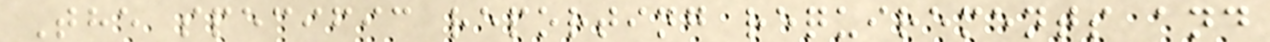The specific reporting requirements and
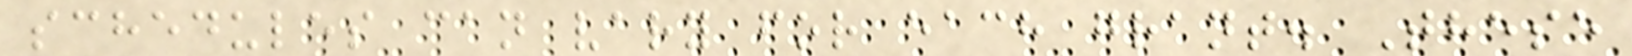schedules can vary for each grant. These
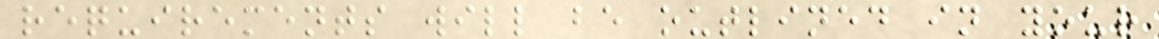requirements will be outlined in your
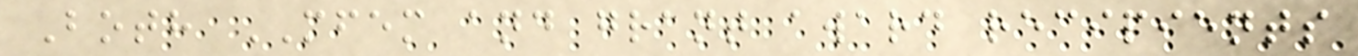Both MFEM and grant award recipients
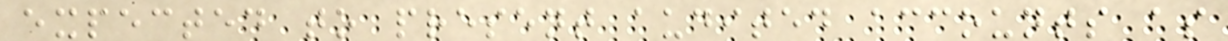expected to present audited accounts as
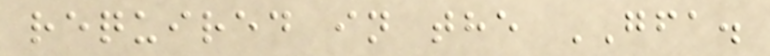required in the GFA.
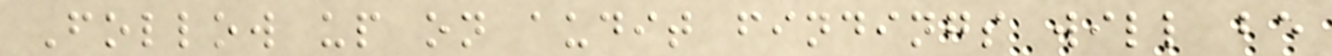Follow up on audit findings will be
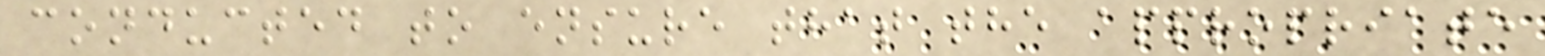conducted to ensure that the appropriate
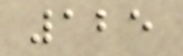125
